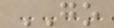GO
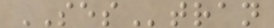SEStran
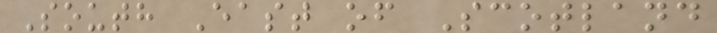South East of Scotland
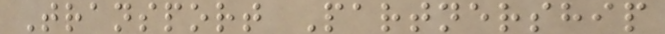Transport Partnership
